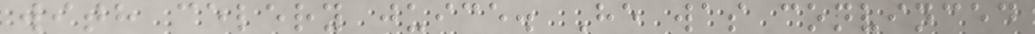with celery juice. He was convinced
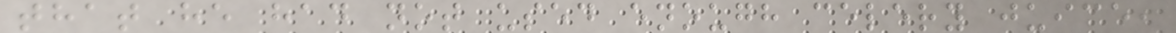that he had not used enough celery juice,
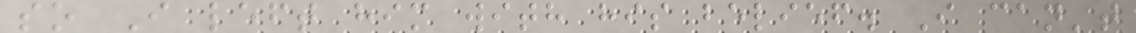so I left him with his belief. I can't
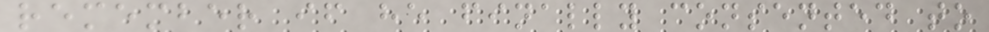remember if he finally consented to
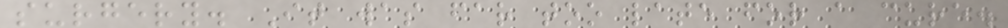surgery. It was far too late for a cure.
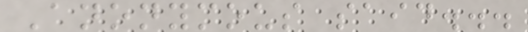Anonymous said...
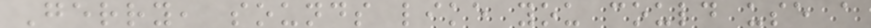Gerry, sounds like you could use a
